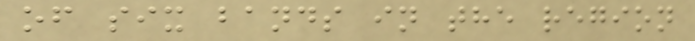of six bands in the region
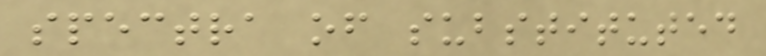spectra of substituted
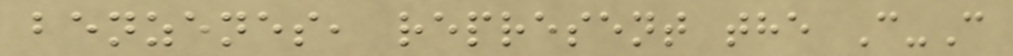benzenes, represent the C-C
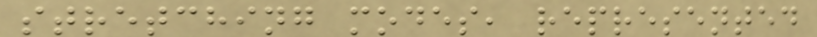stretching modes, represented
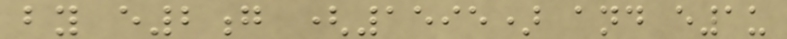by e2g (1595) and e1u
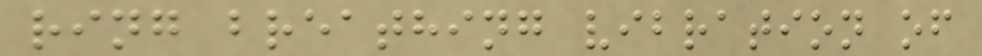ring breathing vibration of
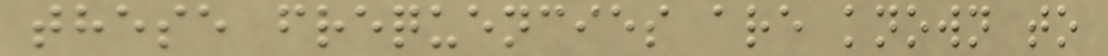these frequencies are known to
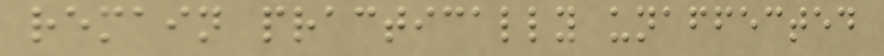remain practically unaffected
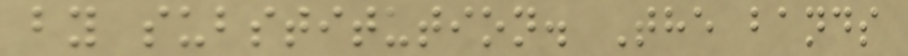by substitution. The bands
